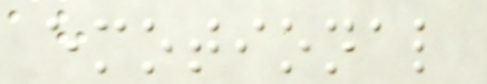emotional
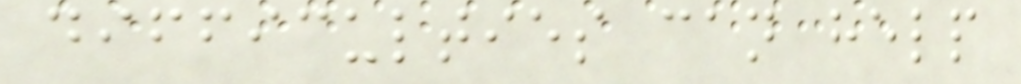difficulties can help
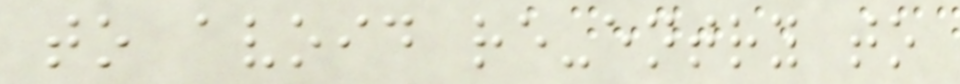to avoid re-entry to
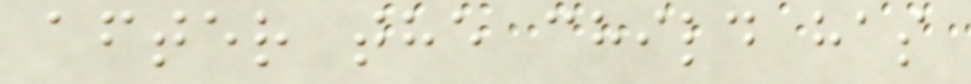after the child has
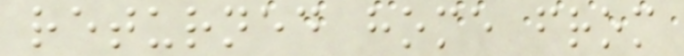returned home from
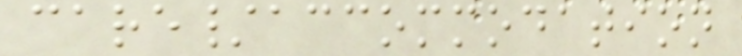care/accommodation
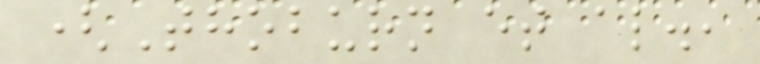(Thoburn et al.,
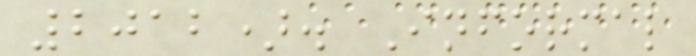2012). Informal
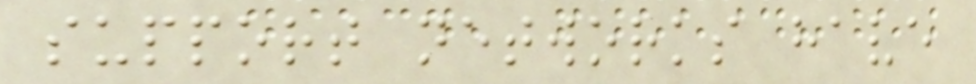support networks have
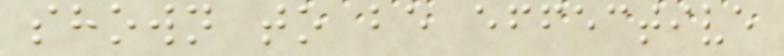shown to be effective
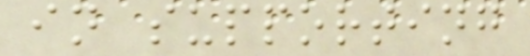in supporting
